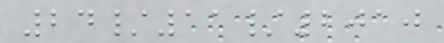24/11/2010
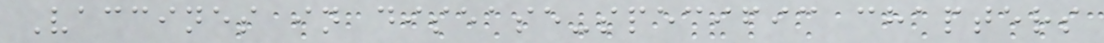Vaccines in disease-specific chapters
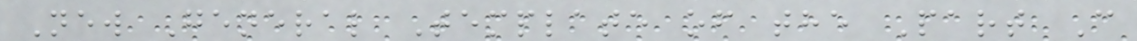New General Template of the Part C
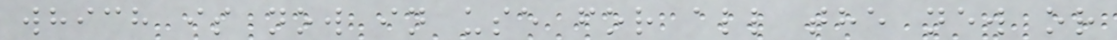which is now in use for all the new or
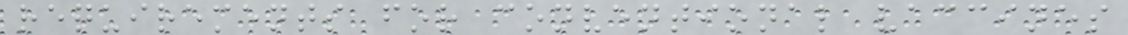requirements for conventional vaccines
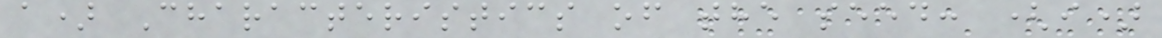a) Characteristics of the seed: (i)
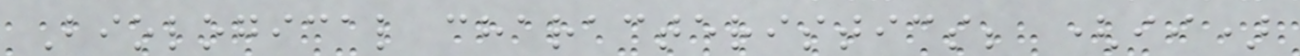Biological characteristics; (ii)
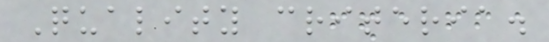Quality criteria.
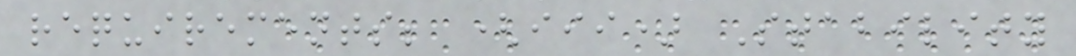requirements; (iii) Stability
